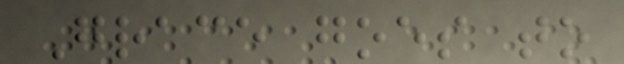Grace goes to
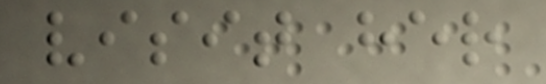visit her
